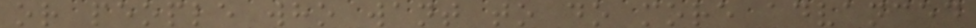or people who want to do more advanced
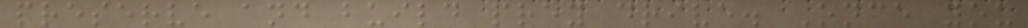preserve and build prey drive. Once you
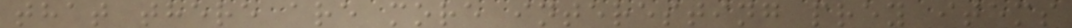that there are more interesting prey items
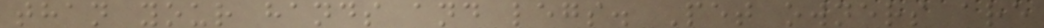than your hands and legs. Pet owners are
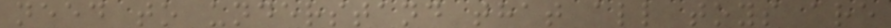need to understand that all toys are
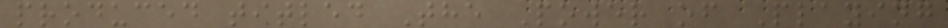produced titled The Power of Playing
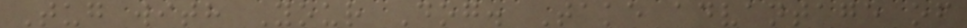Tug with Your Dog. Take advantage of
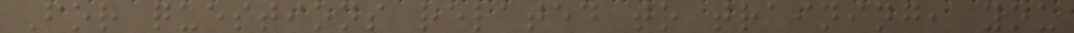For questions related to training, you
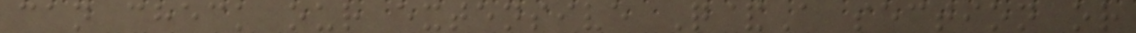can check our extensive Q&A section or
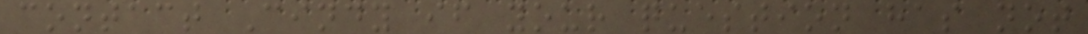contact Cindy if your question has not
